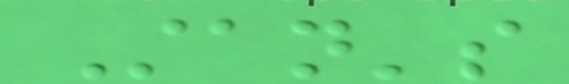Stan's
